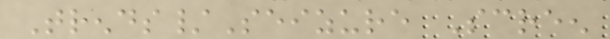Trends/Seizure Screen
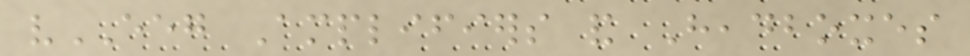vEEG Amplifiers and Headboxes
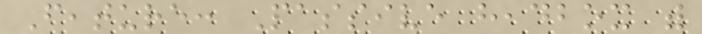Feature: Passive headbox with
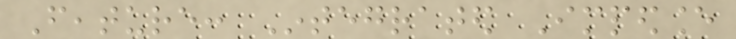Feature: Integrated Impedance
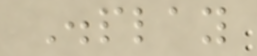Display
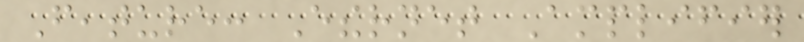Feature: Ethernet Amplifier
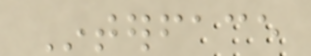Interface
